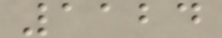1124
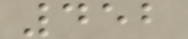452
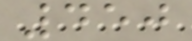450
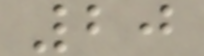20
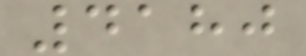4180
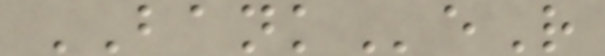BANKeR
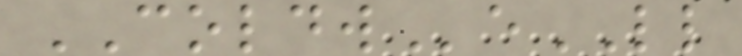COLDWeLL
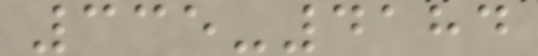335-4184
